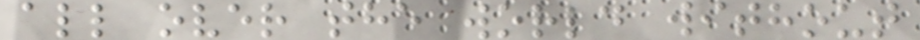all over the world without
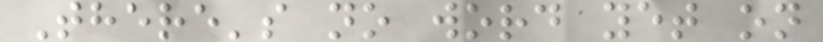There's no word yet on
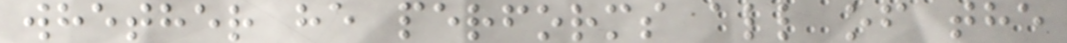whether he performs all of the
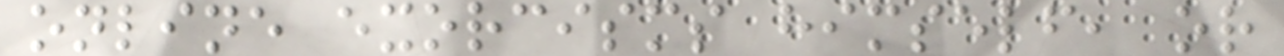online exorcisms himself, or
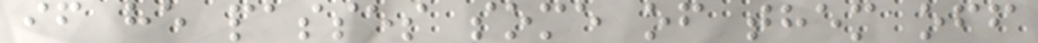if he passes some of them off
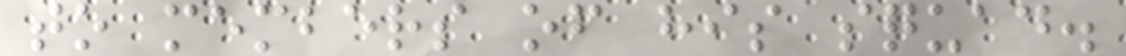to members of his squad.
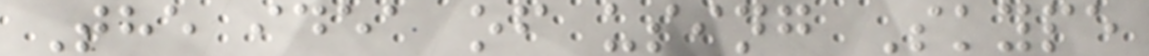The idea of using Skype
